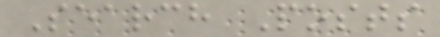Search Posts
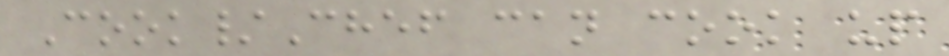Cook/Chef can cook up
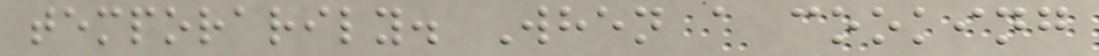temporarily. When a cooking
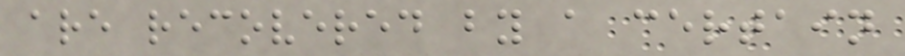are recovered by a certain
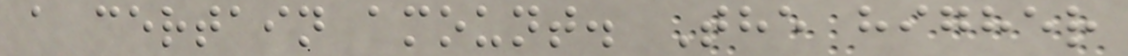a certain amount. The higher
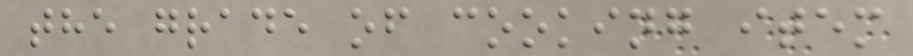the grade of cooking item
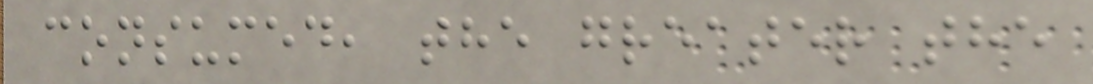consumed, the greater the
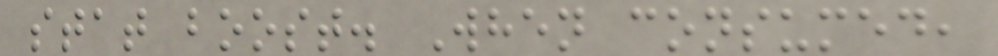stat boost. When consumed,
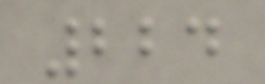224
